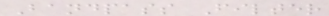Bandpass Filter
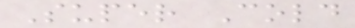Super Cold
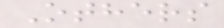Others
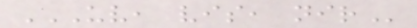UV, VIS, NIR
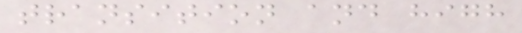transition and high
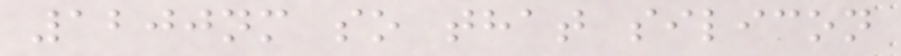1200nm so that silicon
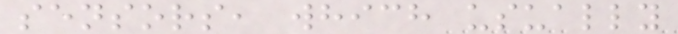sensors, which usually
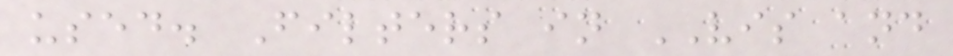used. Filters in VIS and
